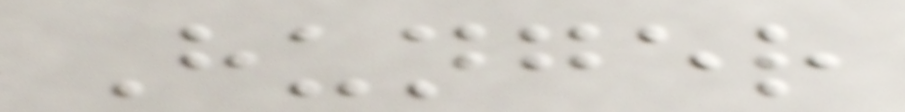Hunger
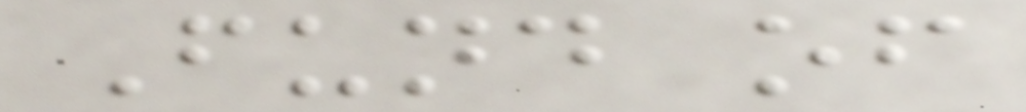Fund of
